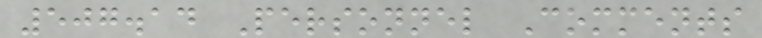507.14 Personnel Comments
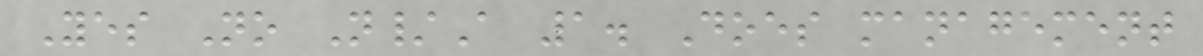Yes No N/A 1. Does management
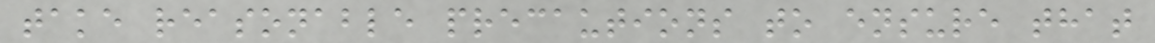take reasonable precautions to ensure that
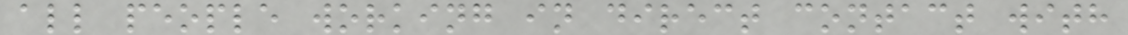all people working in direct contact with
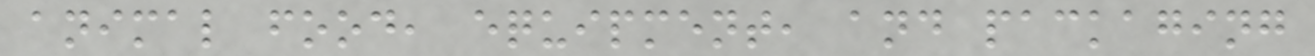animal food, equipment, and packaging
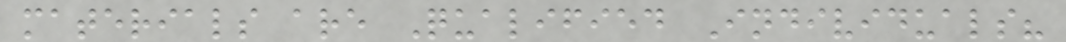materials are Qualified Individuals?
